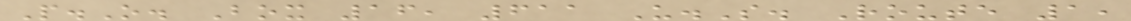P.O. Box 16, 611 U.S. Route 1,
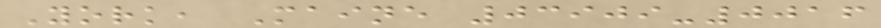York, Maine 03909-0016
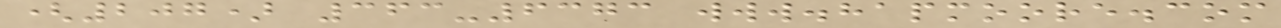(207) 363-6373 www.hapmoore.com
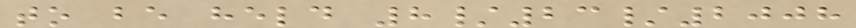to be held 8/23/2008
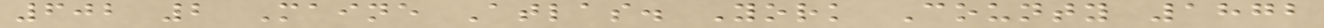602 2 Maine Atlas. York County 1872
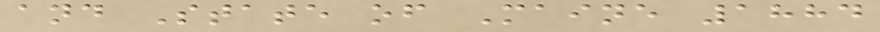and State of Maine 1884
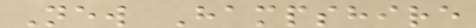New Hampshire
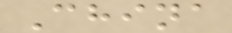China
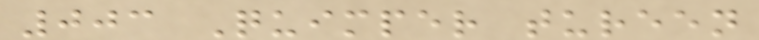003 Quimper tureen
